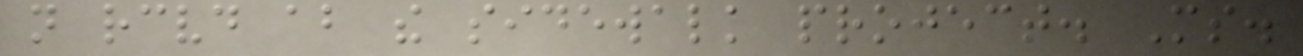not received about the sidewalk project. Ms.
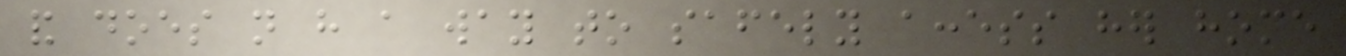and does not have a way to safely access her home
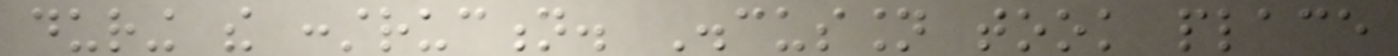during the construction. Discussion took place
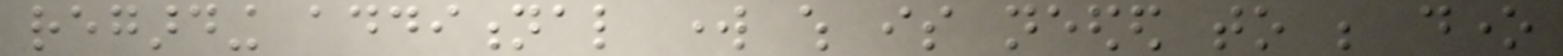regarding additional work which is needed to be done
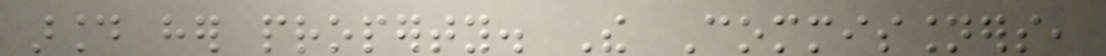around her property. The Commissioners,
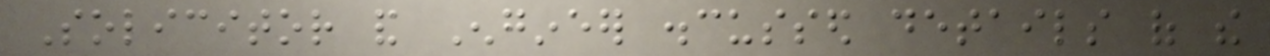Solicitor and Engineer discussed details of the
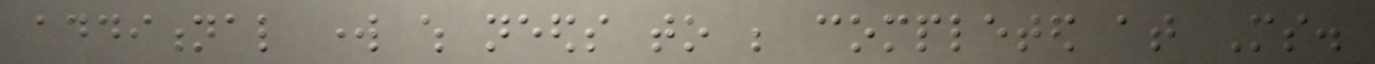additional work which needs to be completed at Ms.
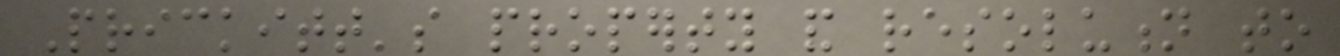Prickitt's property and resolution to
